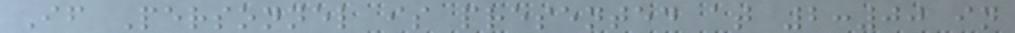If Personnel is presented at 2:00 in
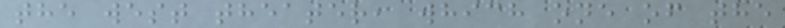the west theater, which one of the
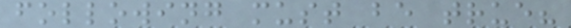following must be true?
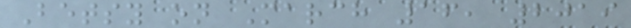Betsy on March 16, 2019
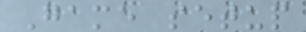Game setup
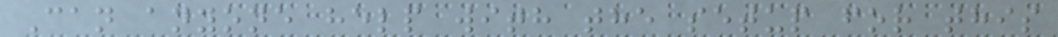Can anyone help with the setup for this
